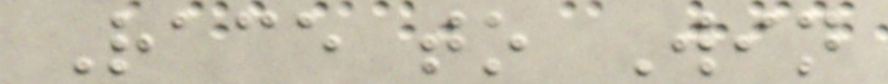Race to Win
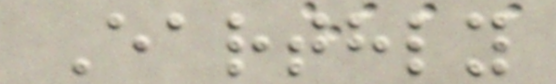Earthly
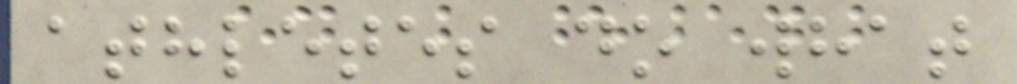athletes do what
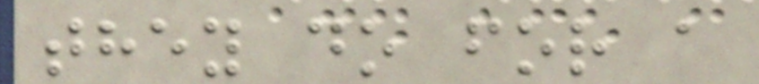they do for a
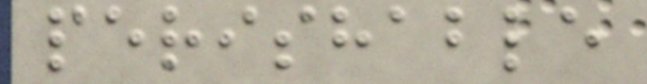perishable
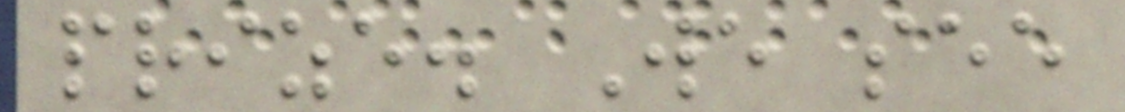prize. We see
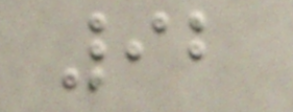92
